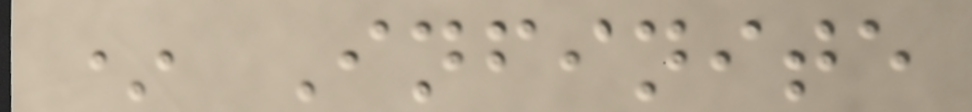* Infinite
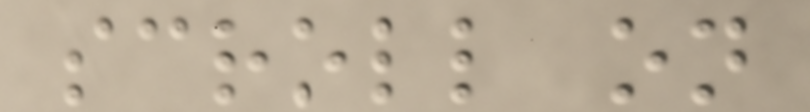scroll on
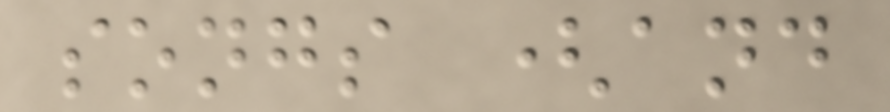songs (and
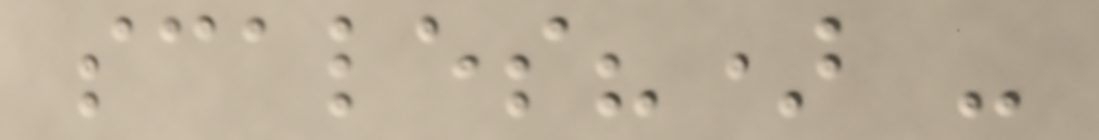scales?) -
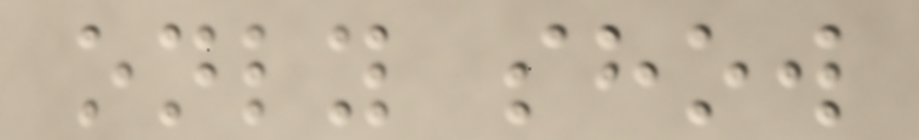only show
